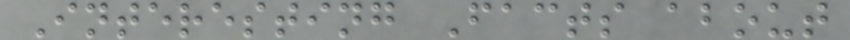Interesting Facts about
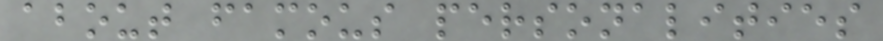about famous personalities
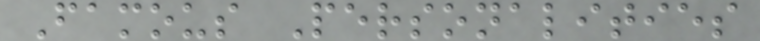Famous Personalities
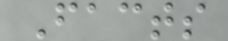Facts
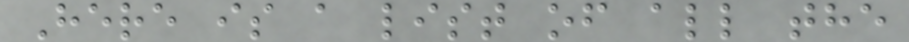Here is a list of all the
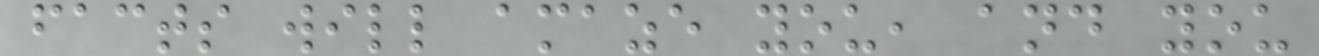facts will amaze you, and you
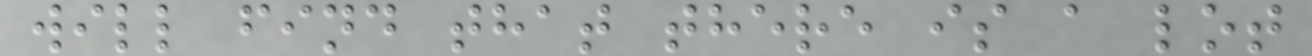will find that there is a lot
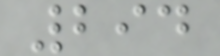294
